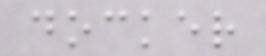docker
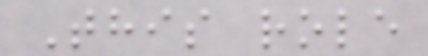This role
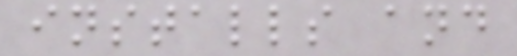installs and
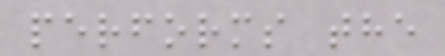performs the
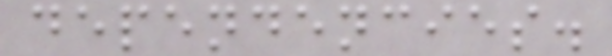dependencies.
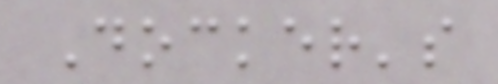Docker's
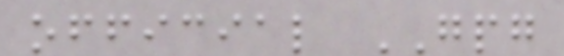official GPG
